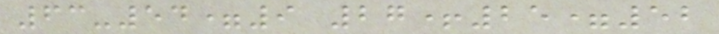63-54=9 27+25=52
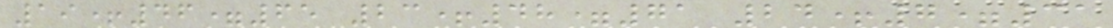19+46=65 23+48=71 24+7=31
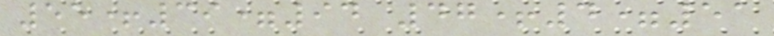55+39=94 47+4=51
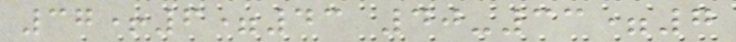37+6=43 40-33=7
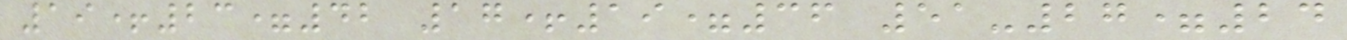19+23=42 17+19=36 51-27=24
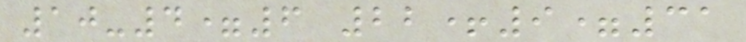10-4=6 22+9=31
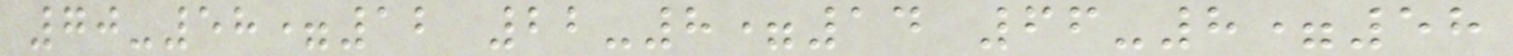70-58=12 22-8=14 66-8=58
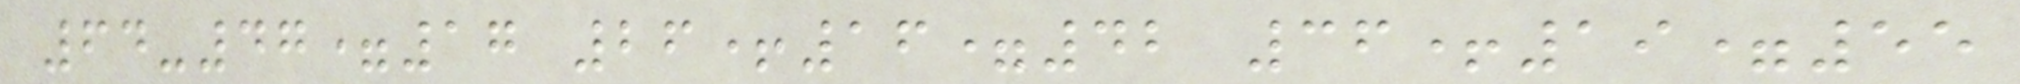64-47=17 26+16=42 36+19=55
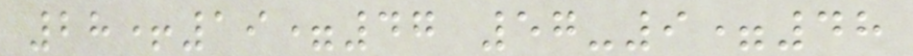28+19=47 57-9=48
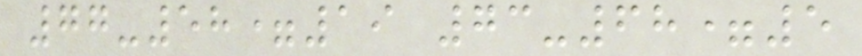77-58=19 73-68=5
